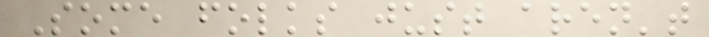Some folks just aren't
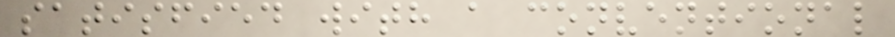satisfied with a conventional
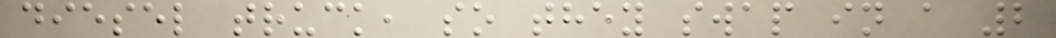diesel truck, so they swap in a 2
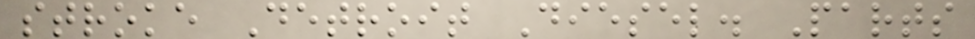stroke Detroit Diesel. Parts
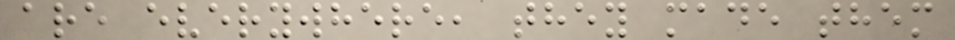are everywhere, they made them
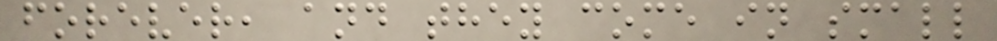forever, and they come in small
